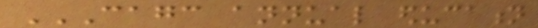CAGC ANNUAL EDUCATION
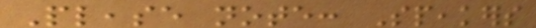Please note: Speakers
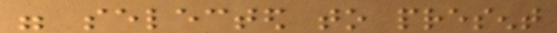were selected to present
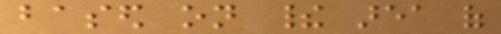based on their area of
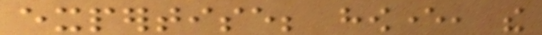expertise; however, the
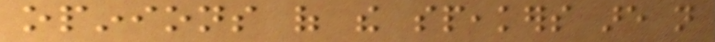opinions of the speakers are not
